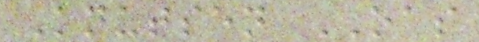Knutsen OAS
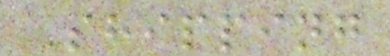Shipping
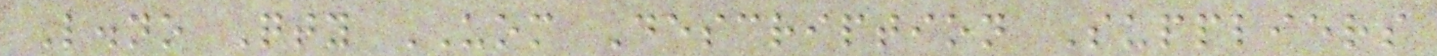L.no Qty UOM Description Suppliers
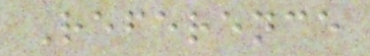Reference
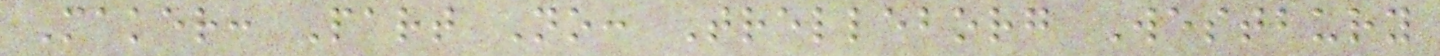Maker: Part No: Trelleborg Westbury
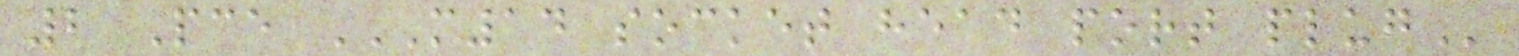2 Pce M14 SOCKET HEAD PORT PLUG
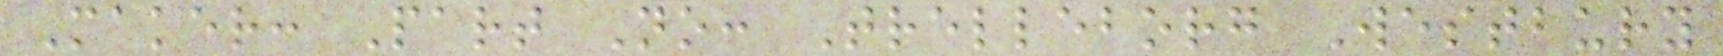Maker: Part No: Trelleborg Westbury
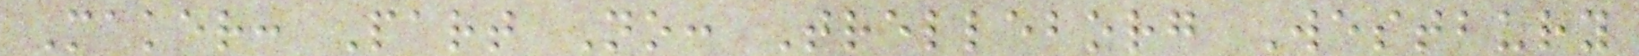Maker: Part No: Trelleborg Westbury
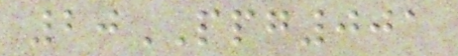20PPG001
